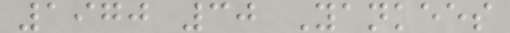1970 30 Yankees
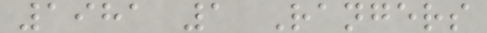1981 1 Rangers
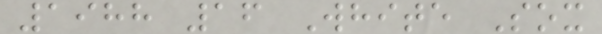1988 16 White Sox
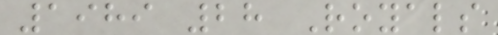1989 28 Royals
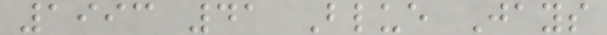1993 41 Blue Jays
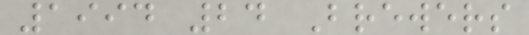1994 24 Brewers
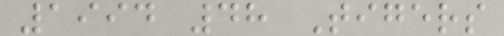1994 48 Tigers
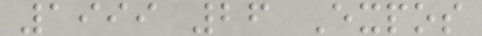1999 26 Expos
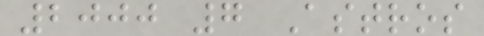2000 7 Astros
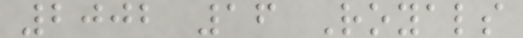2002 16 Royals
